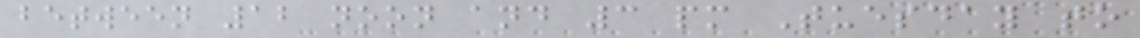between 12 noon and 3 pm Tuesday to
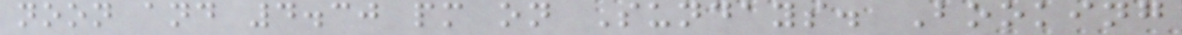noon and 4.30 pm on Sundays. Booking
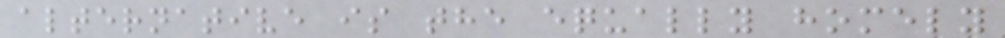alternative is the equally homely
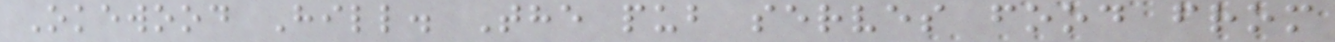Okewood Hill. The pub serves food from
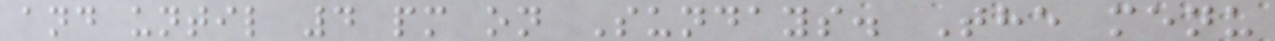and until 4 pm on Sundays. The menu
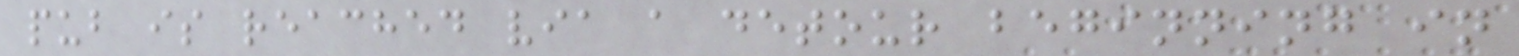pub is reached via a detour beginning in
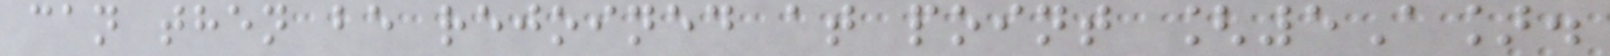can then be rejoined at point [5A].
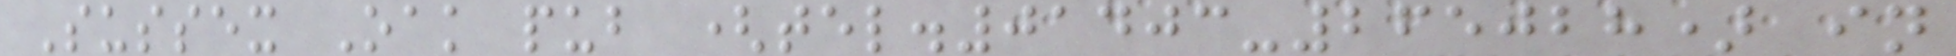Sussex Oak pub (tel.01403-265028) in
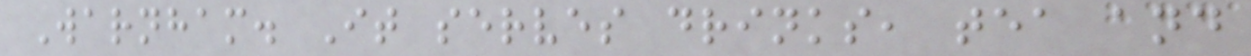Warnham. It serves drinks, tea and
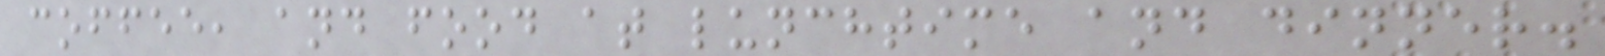coffee, and food at lunchtime and dinner.
